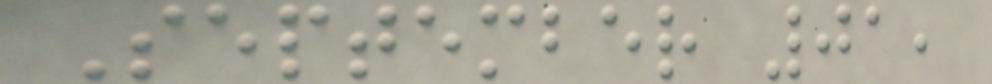September 01,
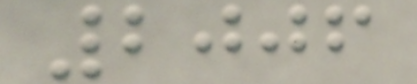2006
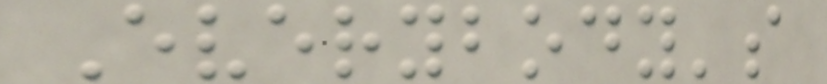Everybody's
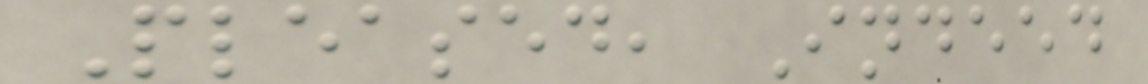Pleased, Indeed
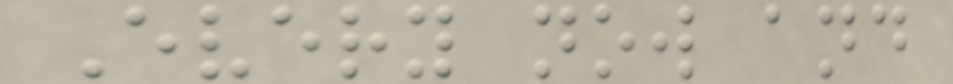Every now and
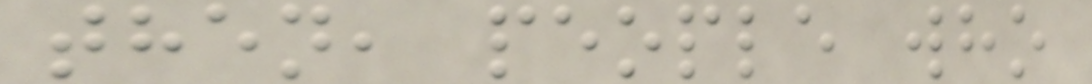then, people who
